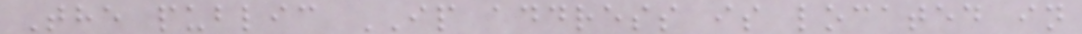The public IP address is located in
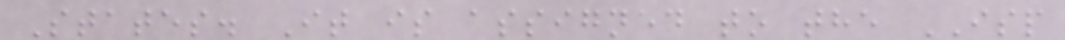States. It is assigned to the ISP
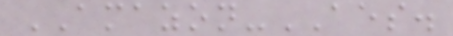AMAZON-AES.
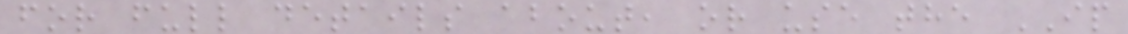for full details about, or use the IP
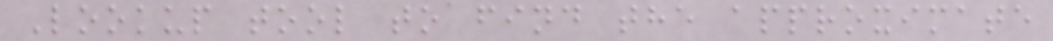Lookup tool to find the approximate
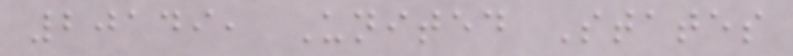20149, United States
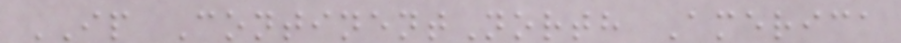IP ContinentNorth America
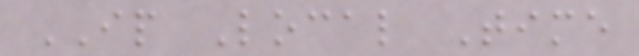IP Local Time
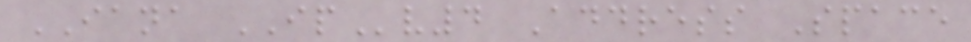IANA IPv4 Address Space
